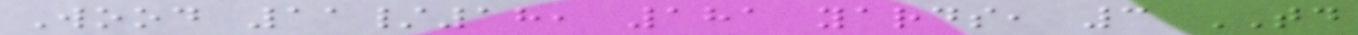Wood 11/18, 181 yards, 3 TD
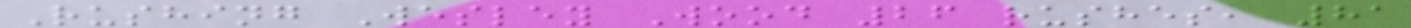Rushing Wesley Wood 26 rushes, 81
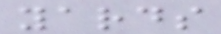yards
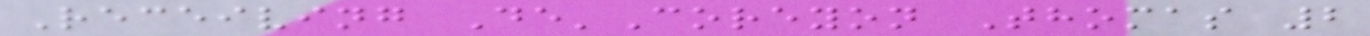Receiving De'Coreyon Thomas 2
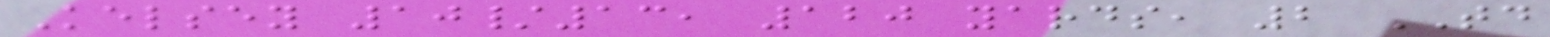Kelsey 10/13, 120 yards, 2 TD
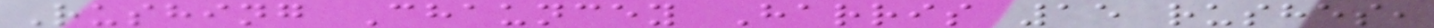Rushing Chauncey Harris 15 rushes,
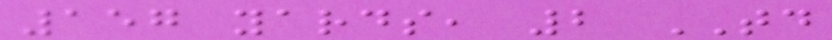157 yards, 2 TD
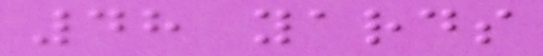48 yards
